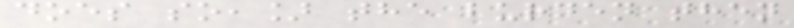does so,] the burden then
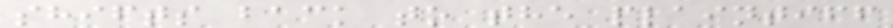shifts back to the plaintiff
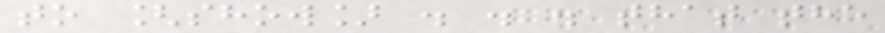to [show] . . . that the
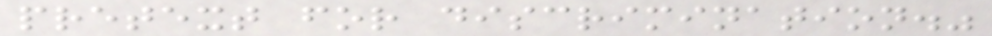pretext for discrimination."
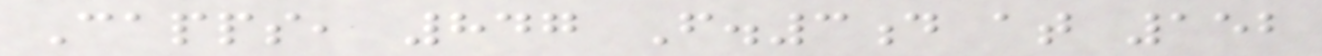Capps, 847 F.3d at 152
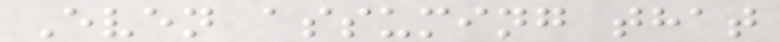Even assuming that
